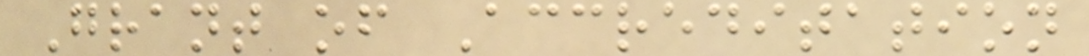Grant of Accreditation
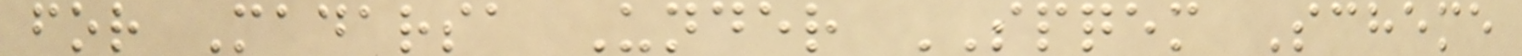for Madarsa Under SPQEM Scheme
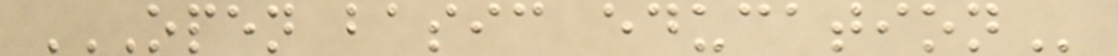OPEN BASIC EDUCATION
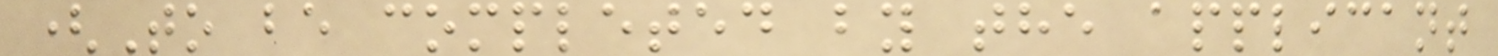(To be completed by the applicant
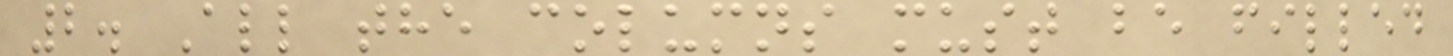2. All the columns must be filled
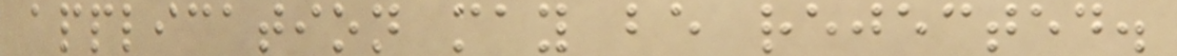application may be rejected.
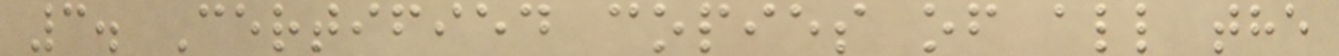3. Certified copies of all the
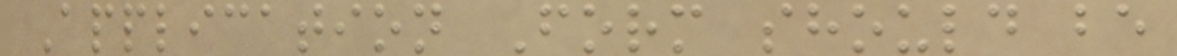Application Form should be
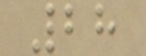28
